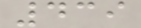439
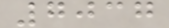7037
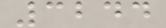3244
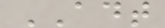ADT
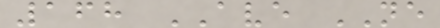168 AVE NE
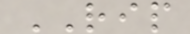RIP
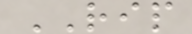RIP
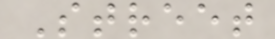Street
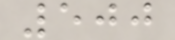500
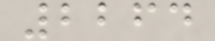2264
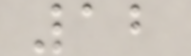12
